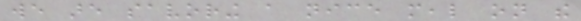we are savoring a nice meal on the
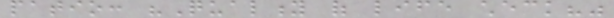patio: "Quality of life check?"
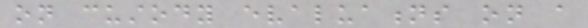on custody evaluations on a
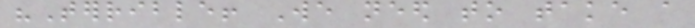"Terrible! We need to take a
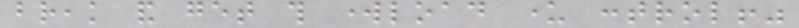break and get this workload under control!"
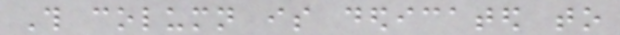This column is dedicated to
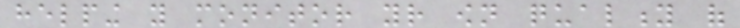helping you monitor your own quality of
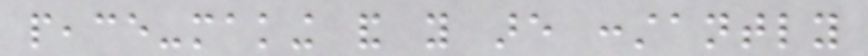peace-making and you are constantly
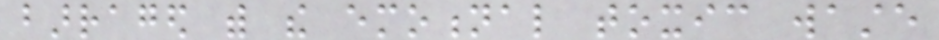barraged with the emotional toxic waste
